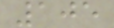105
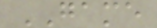GAME
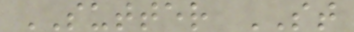SUTTER ST
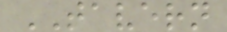TAVERN
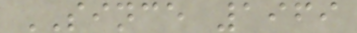SINCE 1969
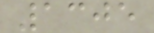1305
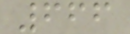666
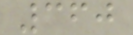360
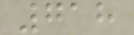718
